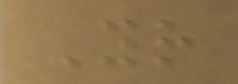Your
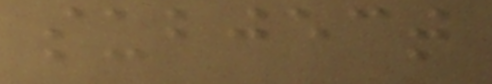subject
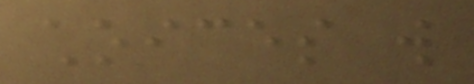choices will
